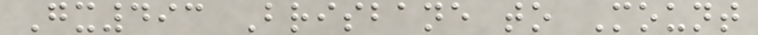Gx493 Brisbane to Mount
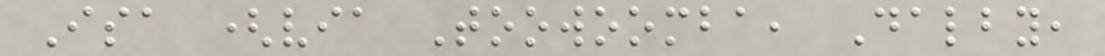Isa (via Toowoomba, Dalby,
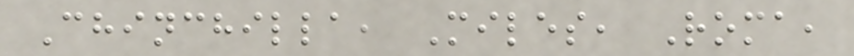Chinchilla, Miles, Roma,
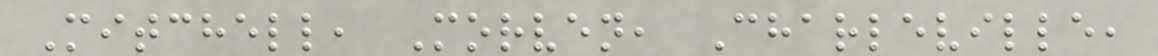Mitchell, Morven, Charleville,
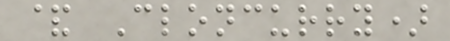& Cloncurry)
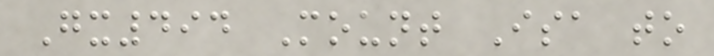Gx494 Mount Isa to
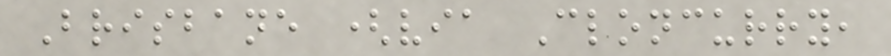Brisbane (via Cloncurry,
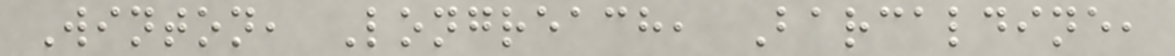Winton, Longreach, Barcaldine,
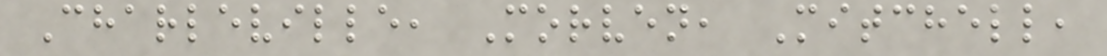Charleville, Morven, Mitchell,
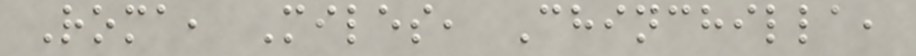Roma, Miles, Chinchilla,
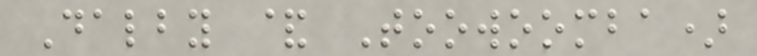Dalby & Toowoomba)
